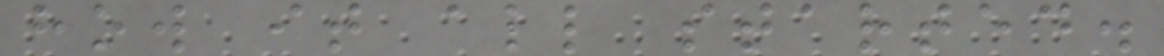how it all started.
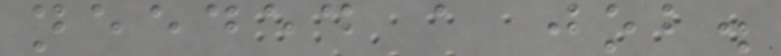needed a job.
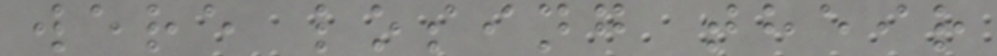were losing their
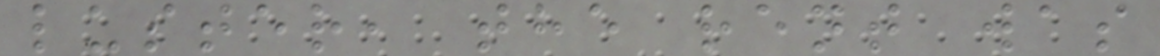luster, the rent was
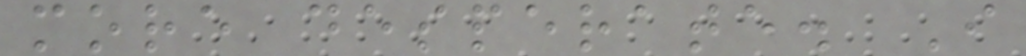more desperate. I
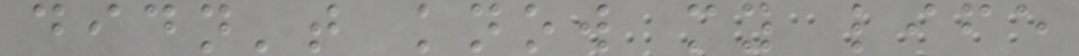didn't know my life
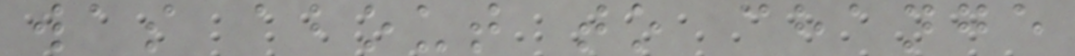was about to change
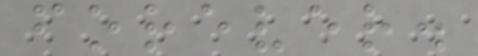forever.
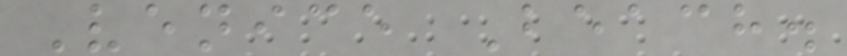Venice Beach.
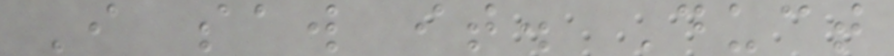I saw it. Duct
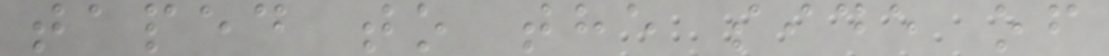taped to the side of
